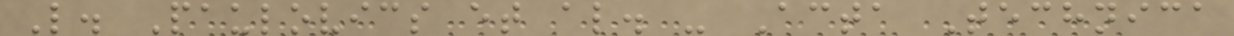L. Paulovics et al. - Acta Technica
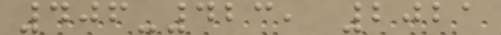406-423, 2021
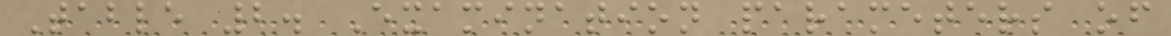Table 2. Examination parameters of
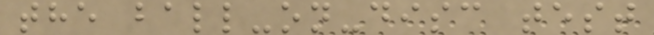the ball-on-disc test
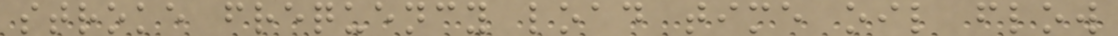stroke frequency load time oil flow
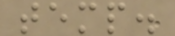temp.
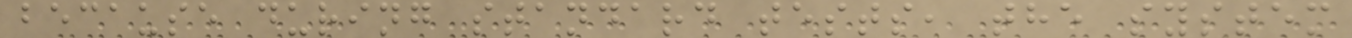because during standard tests, the system
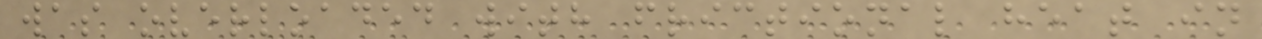was overloaded with frictional heat in
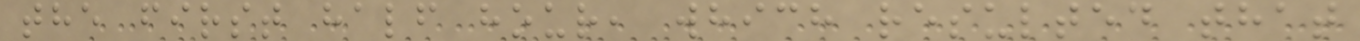the first half hour, which resulted that
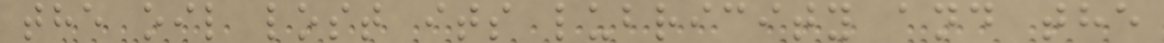the oil lost its lubricity and the
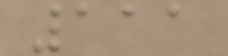111
